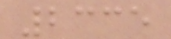2335
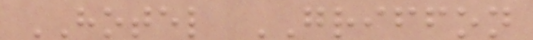HOTEL GRIFFON
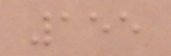155
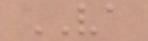VA
